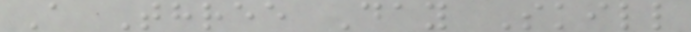A Three Day Skill
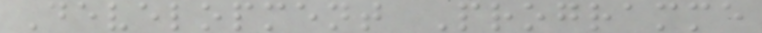Development Programme
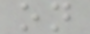on
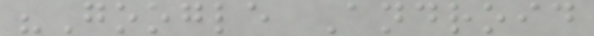"Google Android
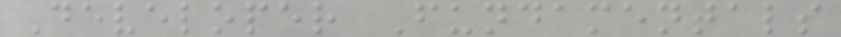Developer Fundamentals
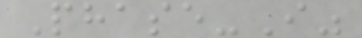Phase-I"
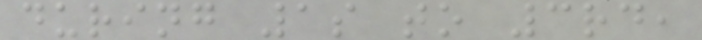during 1s to 3rd,
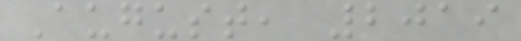August, 2019
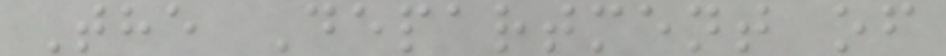The Department of
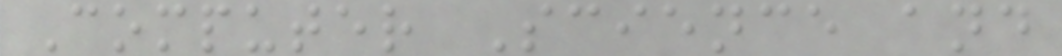Computer Science and
